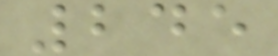245
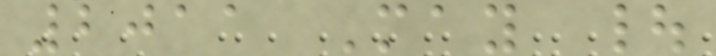2011 May |
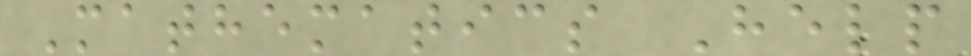Mathematics Help
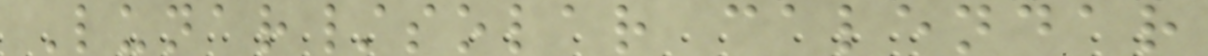Lunar/solar calendar
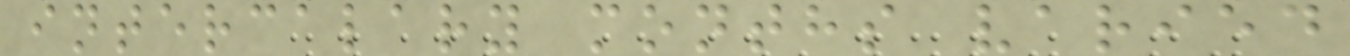intercalary months varied
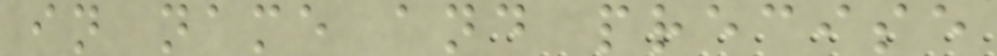in name and precise
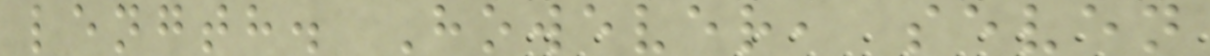length. However, seven
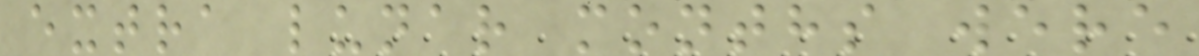extra lunar months were
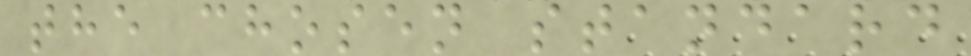the chosen standard
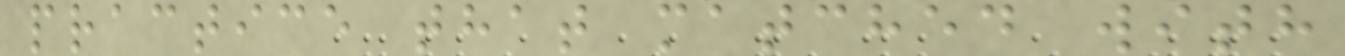practice that matched with
